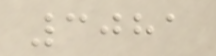3081
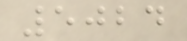5024
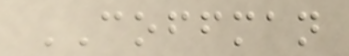COFFMAN
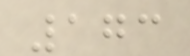173
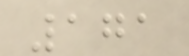171
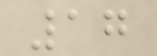17
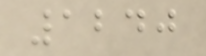1240
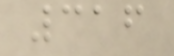316
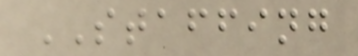STAFFING
